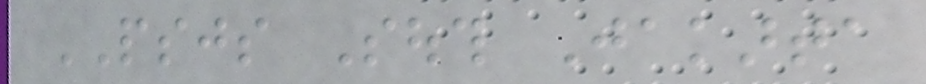PSJS South Jakarta
